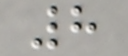8
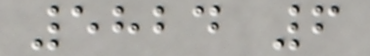5824 6
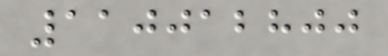110012800
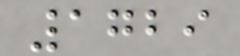1729
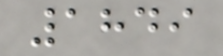1849
